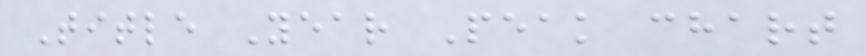Title Year Peak chart
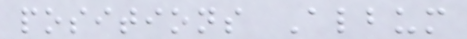positions Album
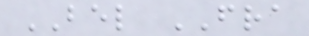BEL FRA
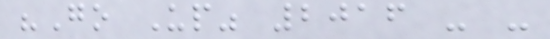"Go Up" 2016 - -
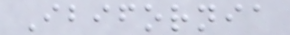Ibifornia
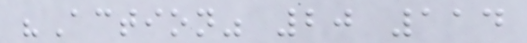"Action" 20 114
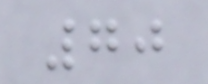70
